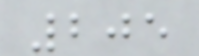205
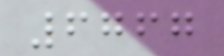6767
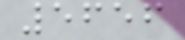5656
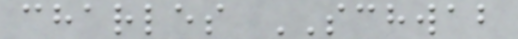charles SCHWAB
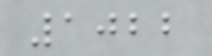1022
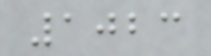1023
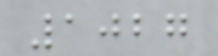1027
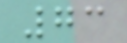73
